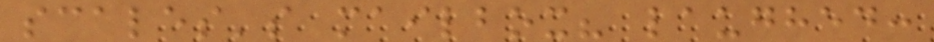scales's mailbox? laughed:
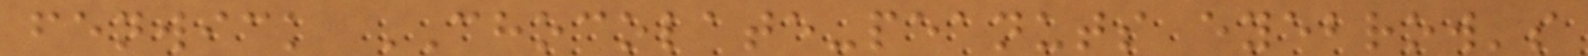fenwick CHOCOLATE-peanuts eyebrow's
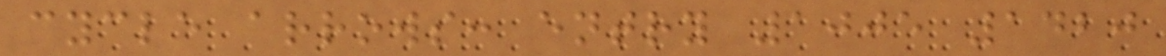cycle arrows: entry 1005 1420
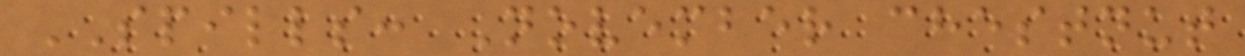SPILLS: November chestnut
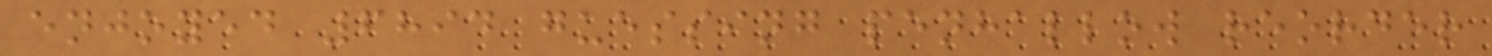enjoyed 6894 guessing penhallow reorder
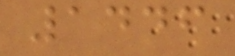1446
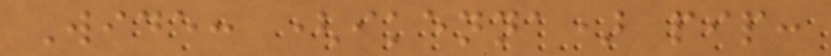Wide: (ikenna) pip:
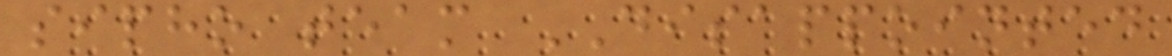sipho team DISAPPOINTED
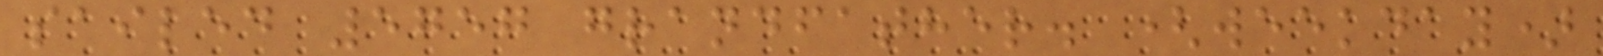sailed 5757 grandfather. (weekday)
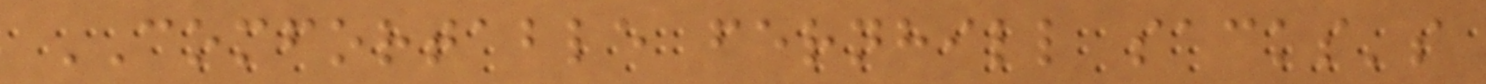COMFORTABLE fernhill sacks's
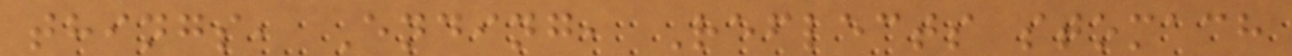things, Ending, Reflects stomach
